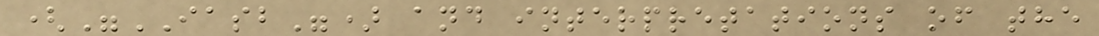("IASB") and interpretations of the
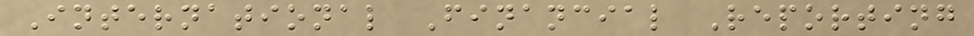International Financial Reporting
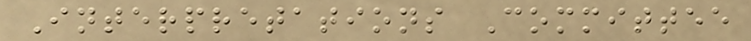Interpretations Committee
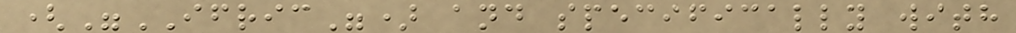("IFRIC") and specifically with
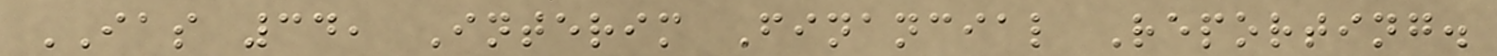IAS 34, Interim Financial Reporting.
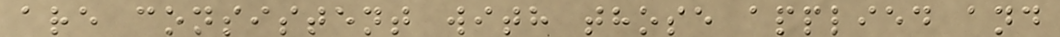are consistent with those applied and
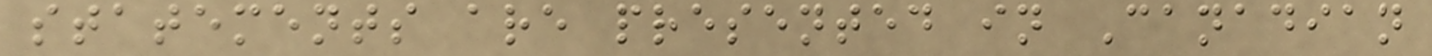statements are presented in Canadian
